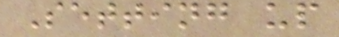Setting up
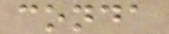conda
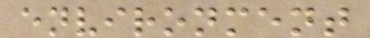environment
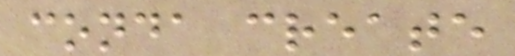conda create
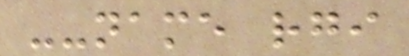--name rgi
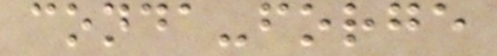conda-forge
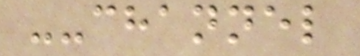--channel
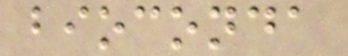bioconda
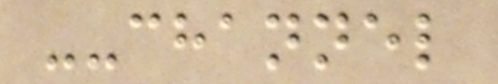--channel
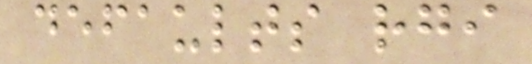defaults rgi
